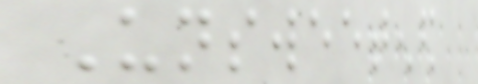Unsweetened
